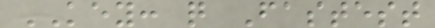KEY: q Fastest
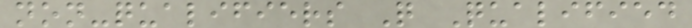non-qualifiers Q Qualified
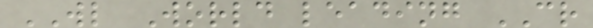WL World leading CR
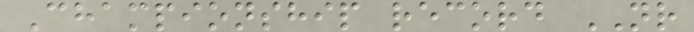Championship record NR
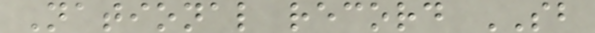National record SB
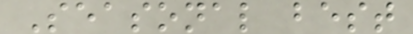Seasonal best
